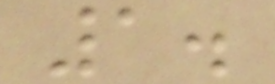1.
